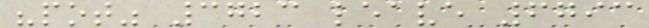"pot" 3723 leave 6793
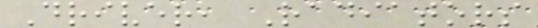Driver, Radiators
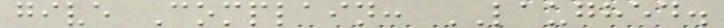give Complain: LAUGHED.
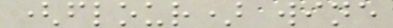(flour) wine
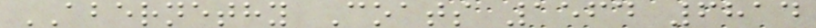ABERNETHY Coats 1564 6814
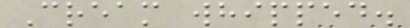Cream whipped.
